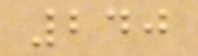240
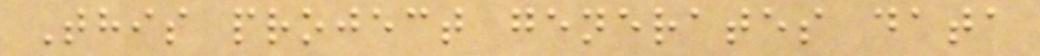This project generates data
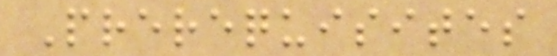Prerequisites
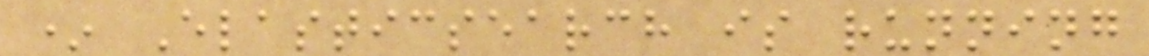* Elasticsearch is running
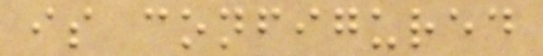is configured
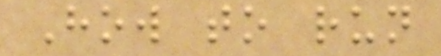How to run
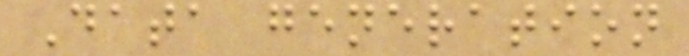Data generation
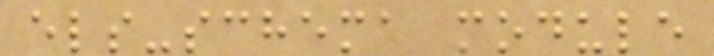els-schema module
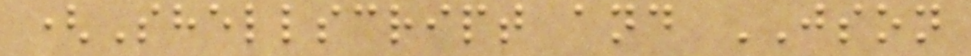(Shellscript and JSON
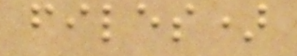files)
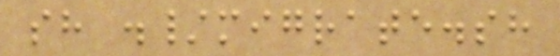sh ./migrate.sh
